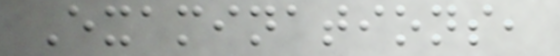Examinations,
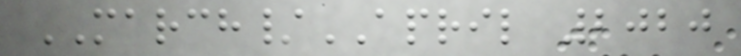MARCH/APRIL 2020
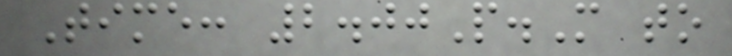Time: 2.00P.M to
